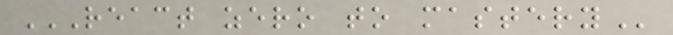REACT ZERO TO MASTERY
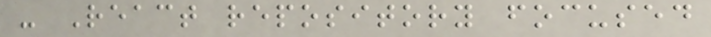- React repository focused
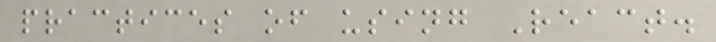practices of using React.
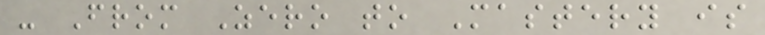- From Zero to Mastery is
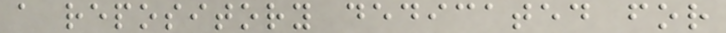a repository dedicated for
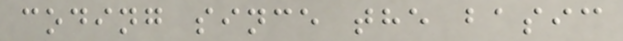coding since the basic
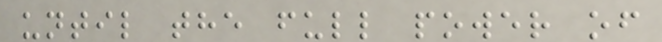until the full power of
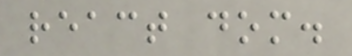react dom.
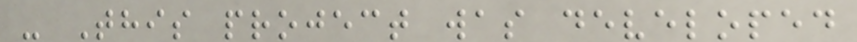- This project was developed
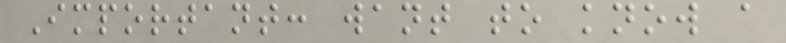Important: want to know a
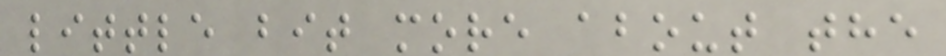little bit more about the
